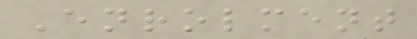Enrolment
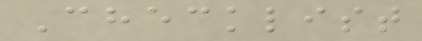Checklist
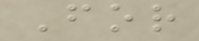For
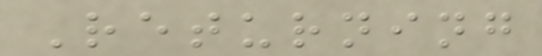Returning
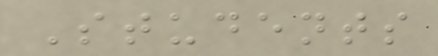Students
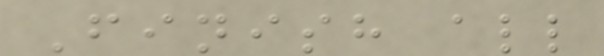Finish all
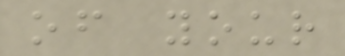of your
